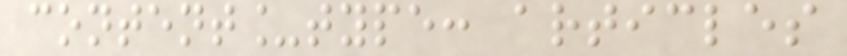content_type: articles
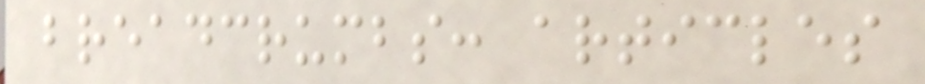breadcrumbs: articles
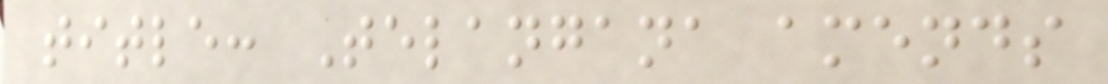title: Telangana amends
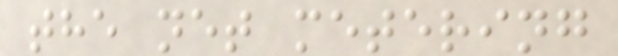the net metering
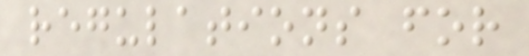regulations for
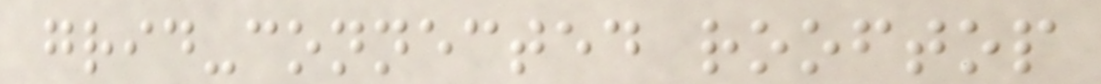grid-connected rooftop
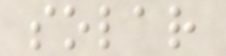solar
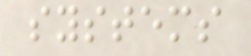systems
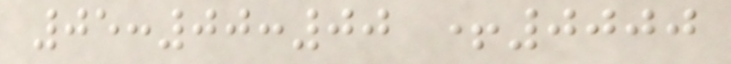05:00:00 +0000
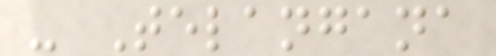- Telangana
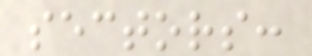sectors:
